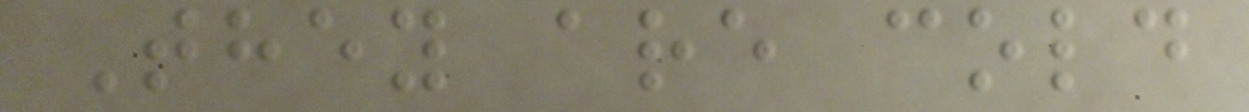They are cold
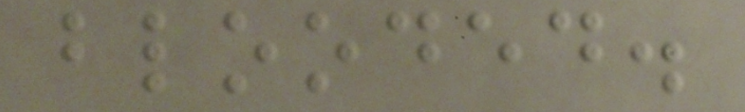blooded.
